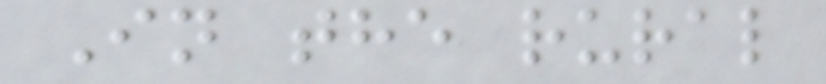In the rural
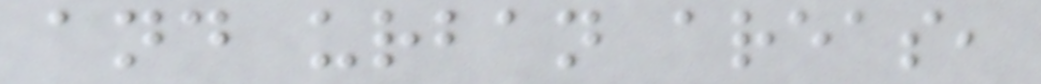and urban areas,
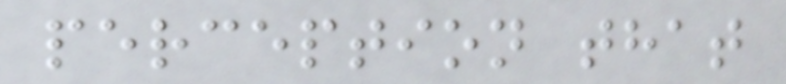perception that
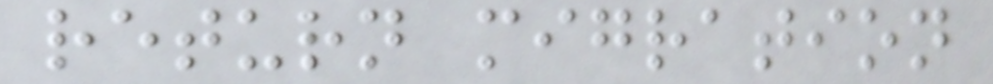return migration
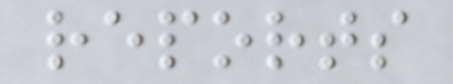reports
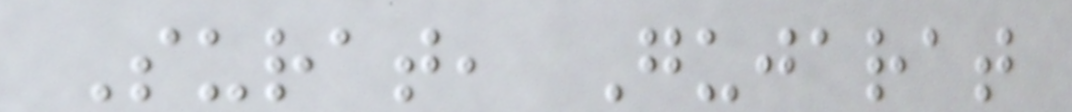Surat, Gujarat
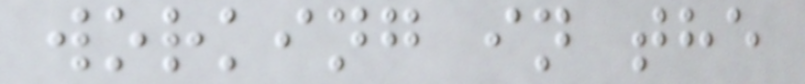working in the
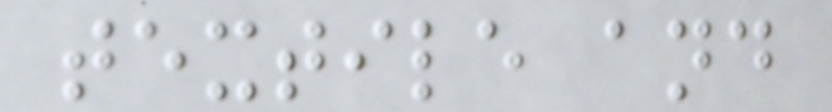textile and
